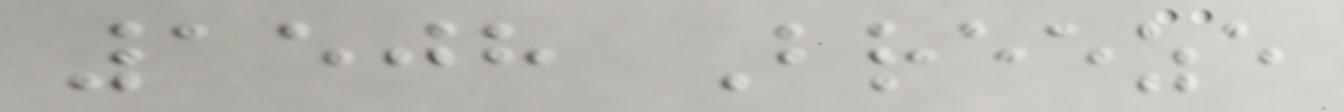1508 Breeze
